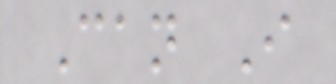Can I
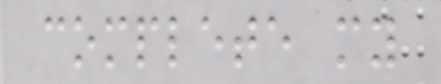complete my
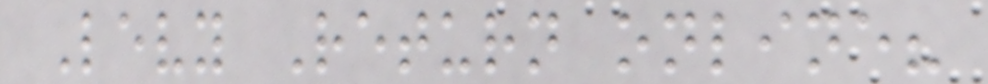Levy Return online?
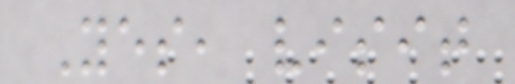Yes, visit
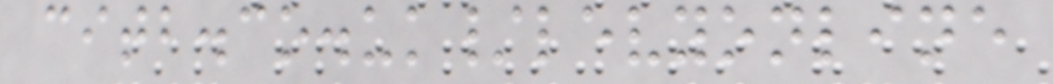citb.co.uk/levyonline
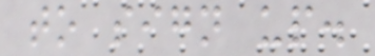to sign up.
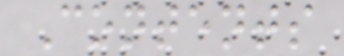Contents
